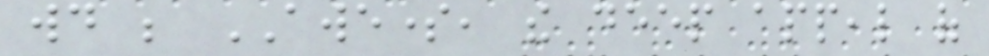would be AWESOME, the deep appeal of
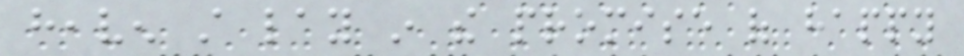heaven still lay in the promise of happy
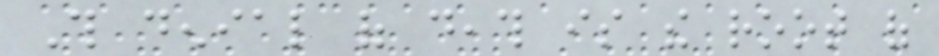This denial of death is the root of
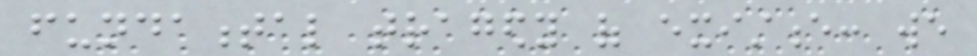fundamental tragedy of existence: we
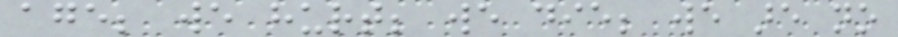age; we hurt; we die; we are no
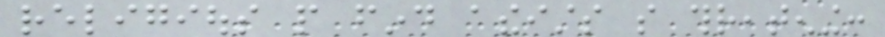religious people find atheists so threatening:
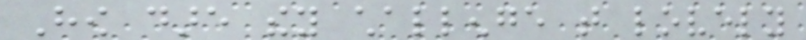How dare they challenge that lovely
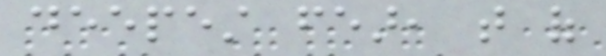deepest fear, that of
